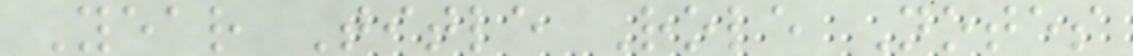Year Title Role Notes
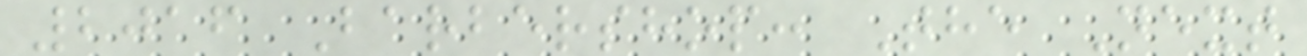2016 Barbershop: The Next
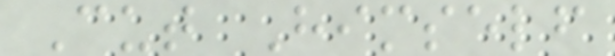Cut Himself
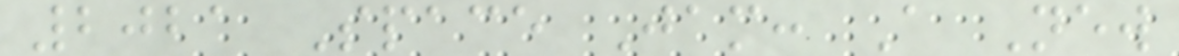2021 Space Jam: A New
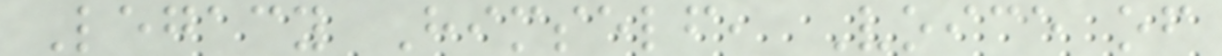Legacy Himself, Voice of
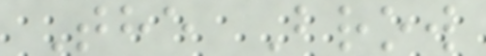The Brow
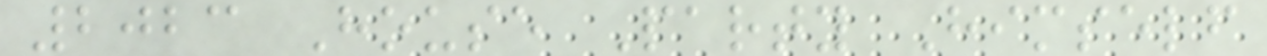2023 House Party Himself
